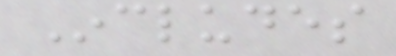Includes
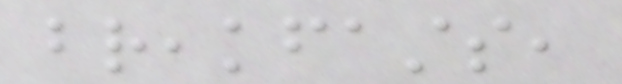breakfasts,
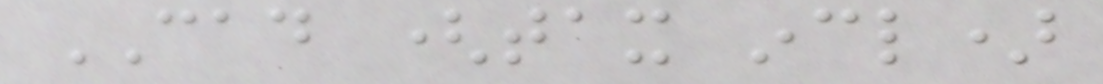CAD (tax incl)
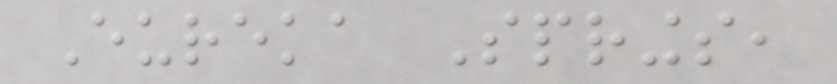Eureka Springs,
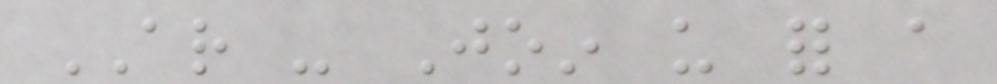AR - Join us for a
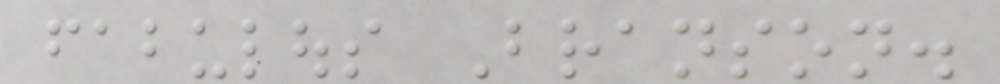fabulous Branson.
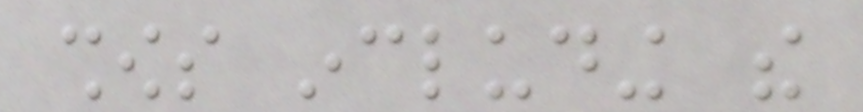shows including the
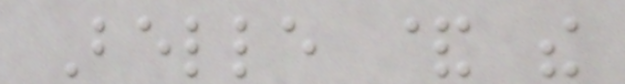Belle & the
